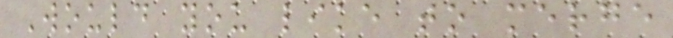Would you like to merge
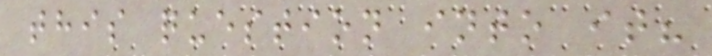this question into it?
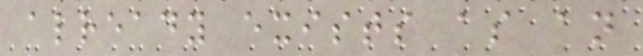already exists as an
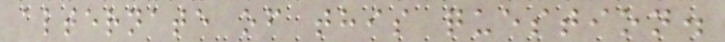alternate of this question.
